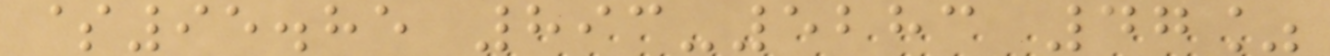$95.85 893-5283 47%
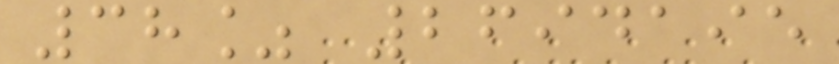38% 2694195
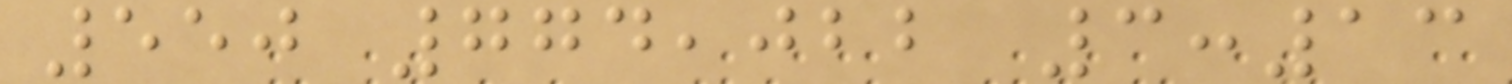550 774,022 3:13
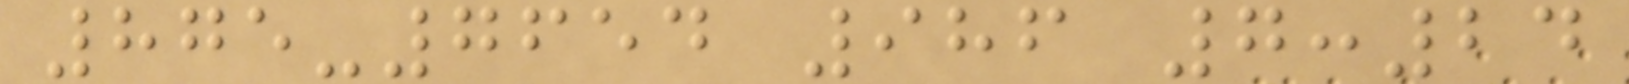875-7654 986 7:24
